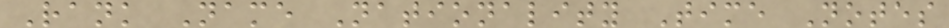Rank Name Nationality Time Notes
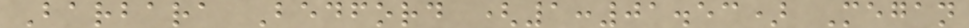Barbara Bedford (1:01.53) Megan
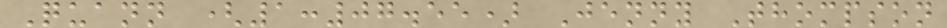Quann (1:07.55) Jenny Thompson
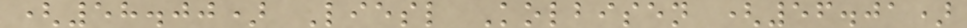(58.00) Liesl Kolbisen (56.01)
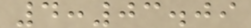4:03.09
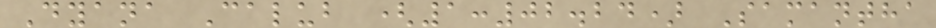Dyana Calub (1:02.24) Samantha
